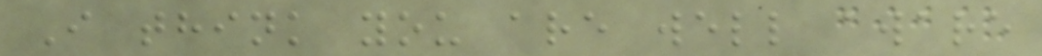I think you are well aware
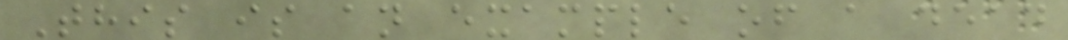This is an example of a dead
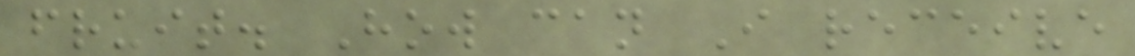fruit. How can I receive
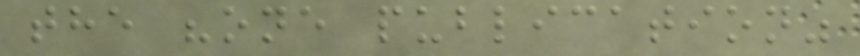the "one publication"
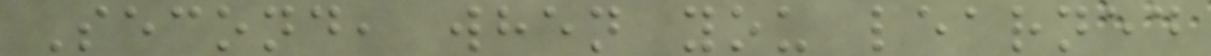Second, when you learned
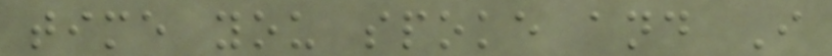time you spoke and I
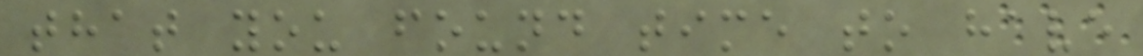that you found time to have
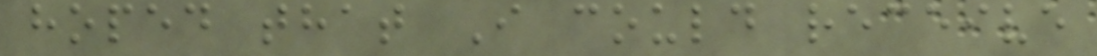hoped that I could receive
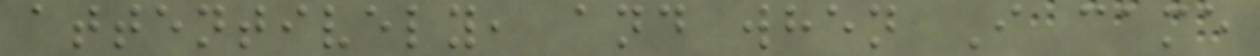attentively, and when I came
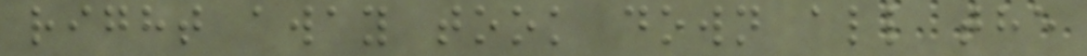right away took down all the
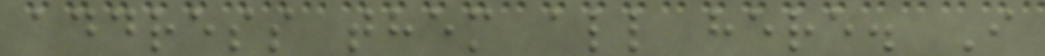address them all here. I
